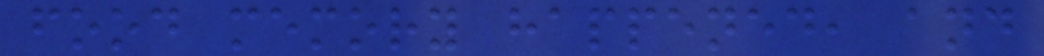food memory happened, and
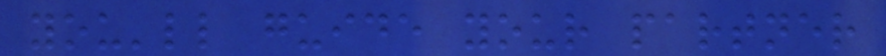you'll guide your partner
